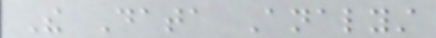The Data Analyst
